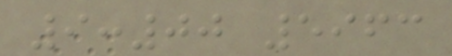9:00 5963
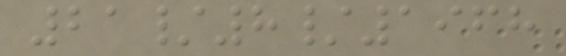21/8/1968
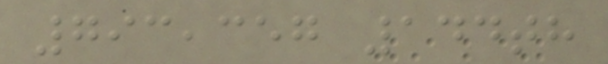793,357 144th
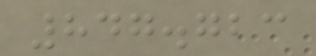847.723
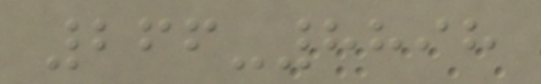266-8898
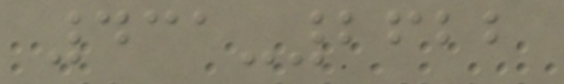431-2622
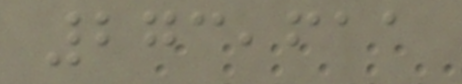273,611
